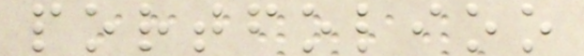portfolioo
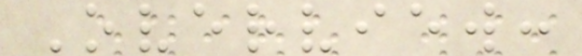Overview:
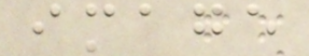image
